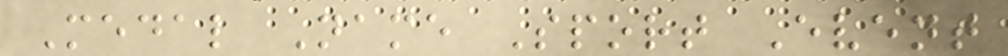Medal Name Sport Event
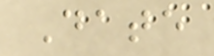Date
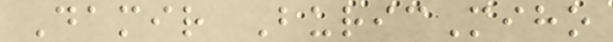Damir BuricMiho
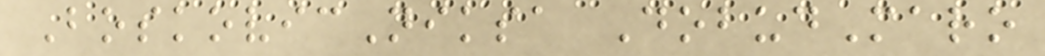BoskovicNiksa DobudMaro
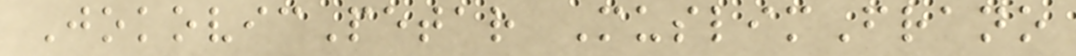JokovicPetar MuslimFrano
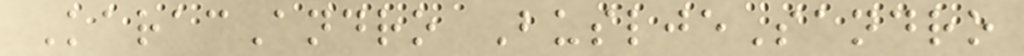KaracAndro BusljeSandro
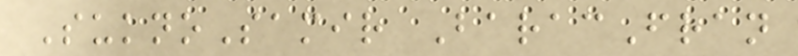SuknoSamir BaracFran
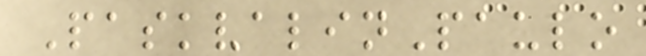PaskvalinPaulo
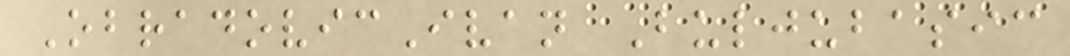ObradovicIvan Buljubasic
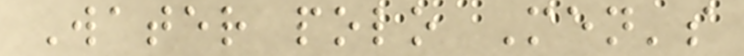Water polo Men's
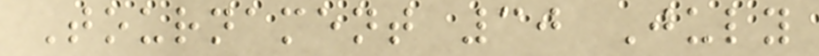Tournament 30 July
